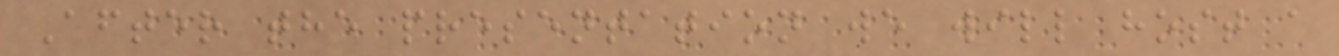After the presentation we will host a
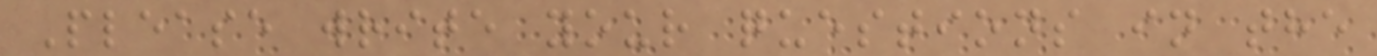Please write your questions in the
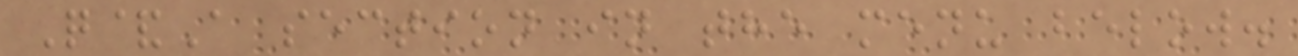Q&A section in the menu below.
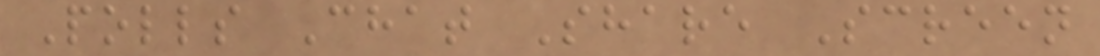Polls Chat Share Screen
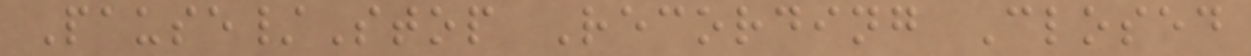Pause/Stop Recording Closed
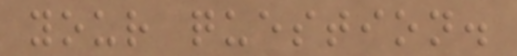your question.
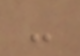-
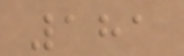181
